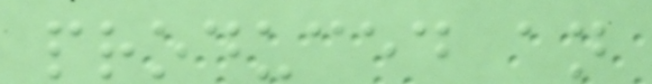produced an
